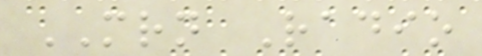MRN Radio
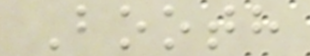Booth
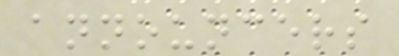announcers
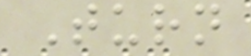Turn
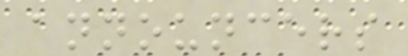announcers
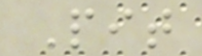Pit
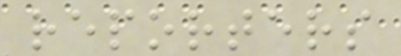reporters
